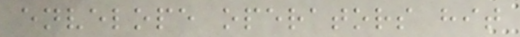envelope operators hit
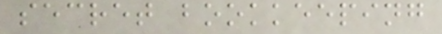secret bookkeeping
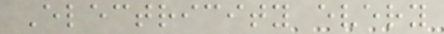Electricity every
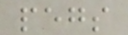pegs
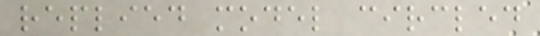replied model circled
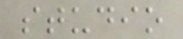studio
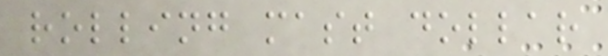rolling mast dollar
